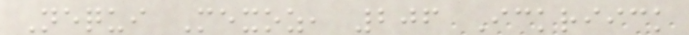Nequi Mexoz, 206 Ickriick
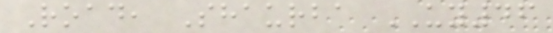Road, Shaurba UY46
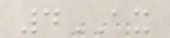4AX
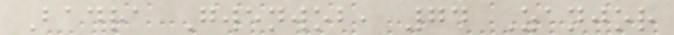Badra Gwenwob, 74 Zanjor
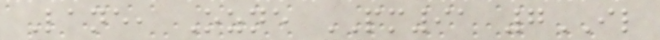Lane, Ozne PM91 7IL
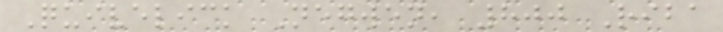Quivelick Negwen, 800 Riba
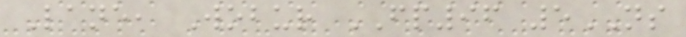Lane, Wobur FP96 5NS
